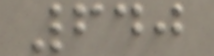640
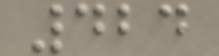424
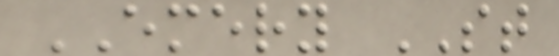EMERY ST
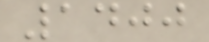1400
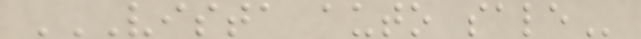VISTA AUTO SALE
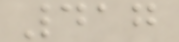417
